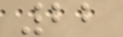22
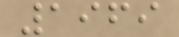1969
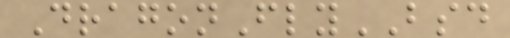DragonFlyBSD
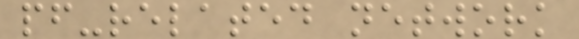pf-related network
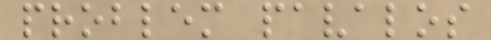problem pavalos
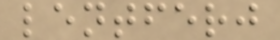lentferj
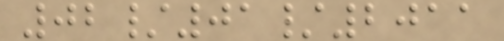02/01/2011
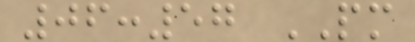06:57 PM
